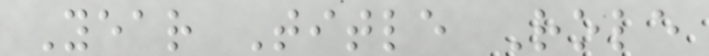Year Title Role
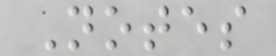Notes
